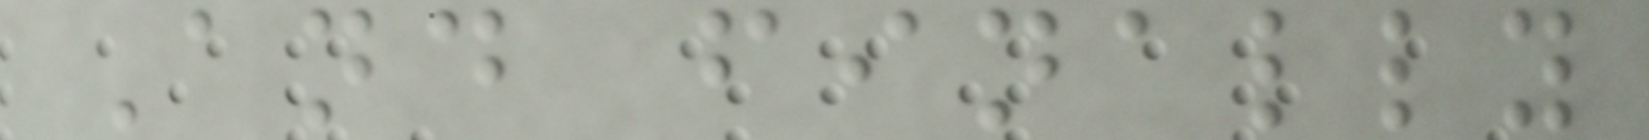And finally
